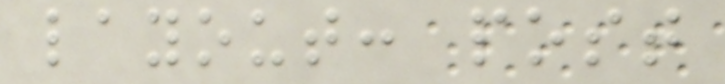layout: post
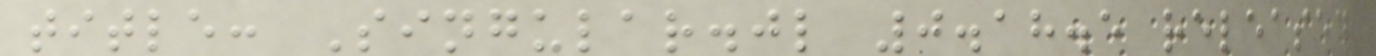title: Singular.jl 0.18.5 released
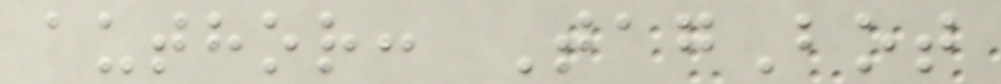author: TagBot
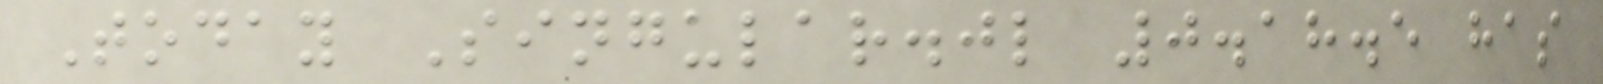Today Singular.jl 0.18.5 has
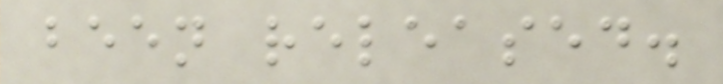been released.
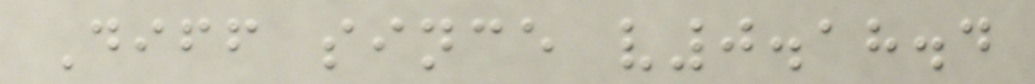Diff since v0.18.4
